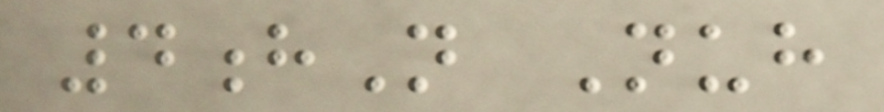4hN Nuh
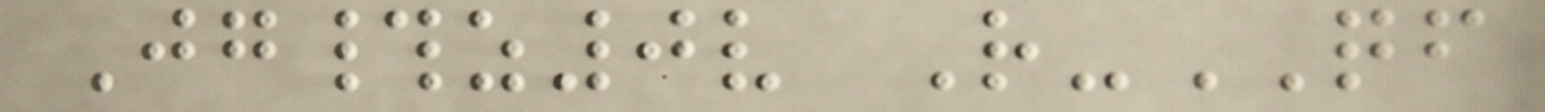Jg#z0v R-QF
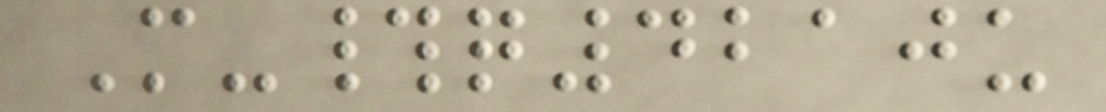M-#q4210u
